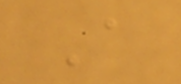A
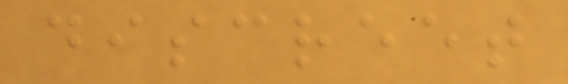discreet
